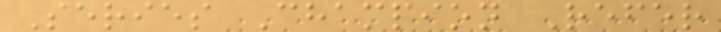Series Champion Refer
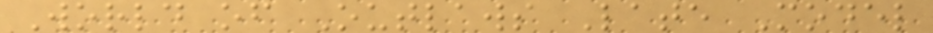World of Outlaws Late Model
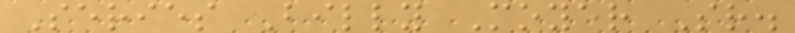Series Billy Moyer Sr.
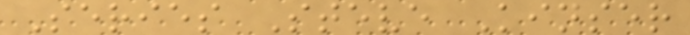Series Steve Kinser
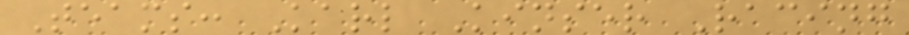Teams: Karl Kinser Racing
